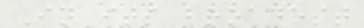In its broadest
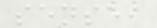sense,
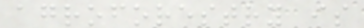agroforestry is
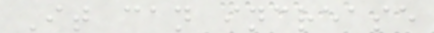It can increase
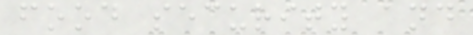food security and
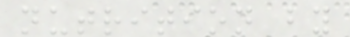nutrition by
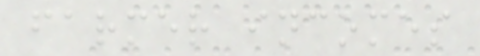farmer incomes
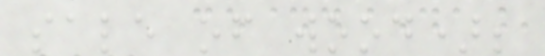sale of wood);
